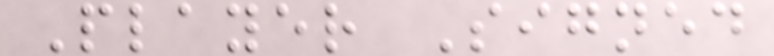Player Signed
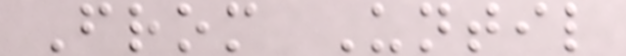From Until
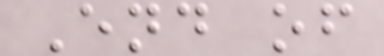End of
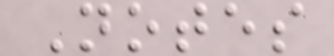Notes
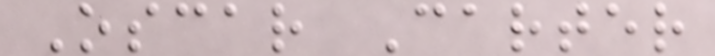Oscar Carter
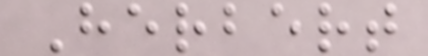Herbert
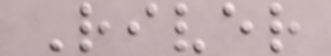River
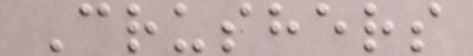Crushers
